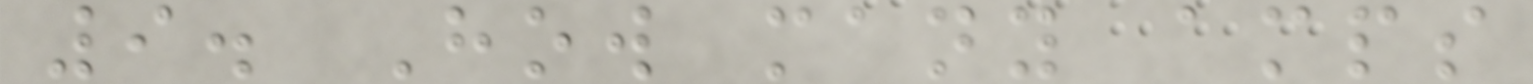9. How many amps
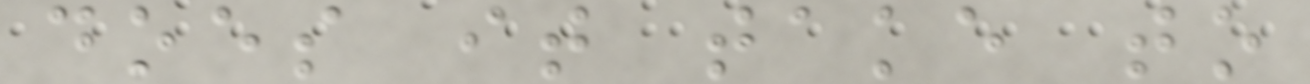does it take to
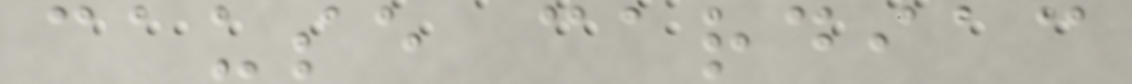cause cardiac
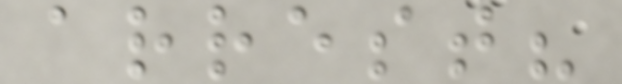arrest?
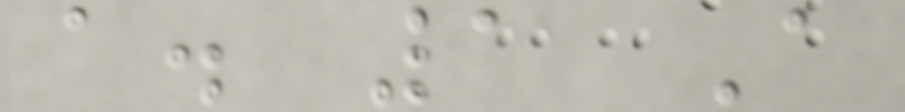a. 1 A
